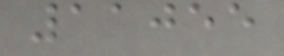11055
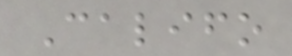Califo
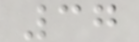37
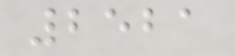2521
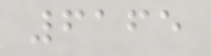6165
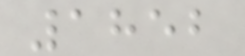1852
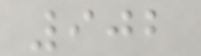902
